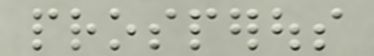prosperous
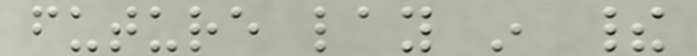future lay in their
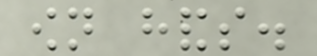own hands.
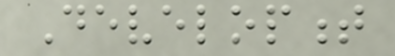Development
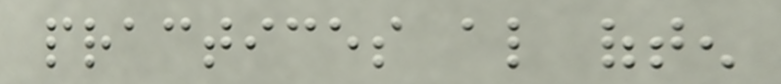practices also often
